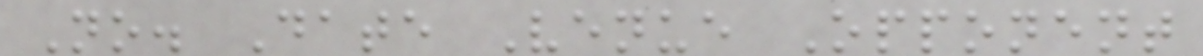No. Date Venue Opponent
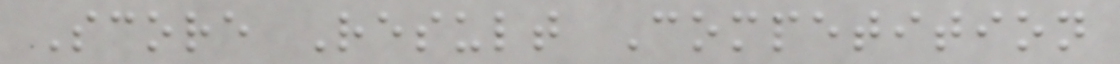Score Result Competition
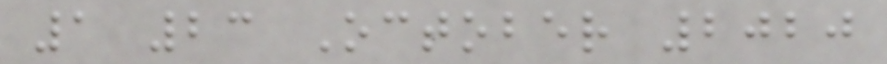1 23 October 2020
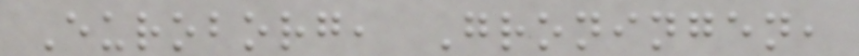Euroborg, Groningen,
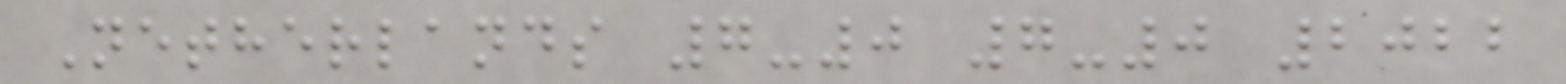Netherlands 7-0 7-0 2022
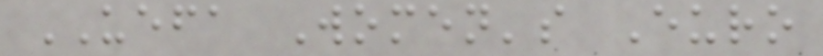UEFA Women's Euro
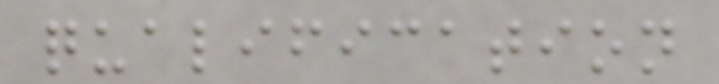qualification
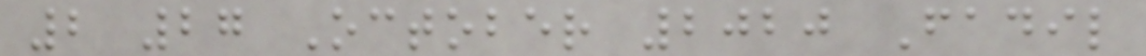2 27 October 2020 Fadil
